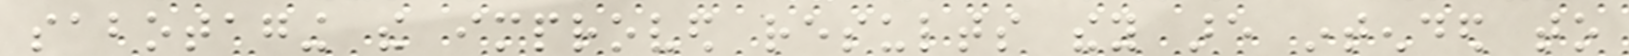sabotaging the improved results they are intended to
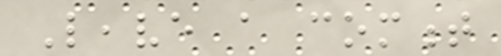Leave a comment
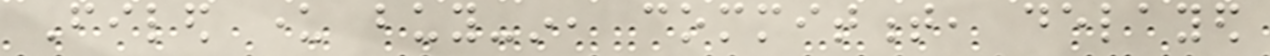Filed under buy-in, commitment, delayed
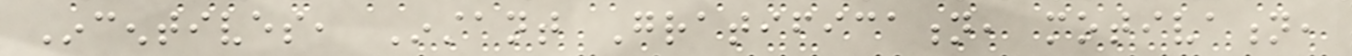Incentives, Instant Gratification, motivation,
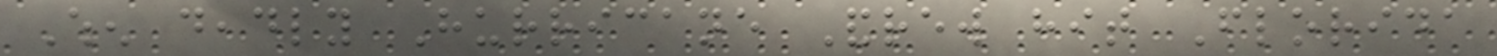When deadly Hurricane Andrew hit Florida
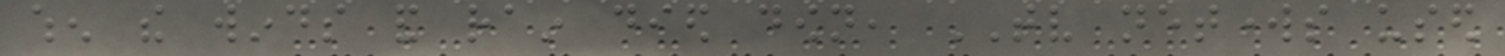when the winds and rain died down, TV networks used
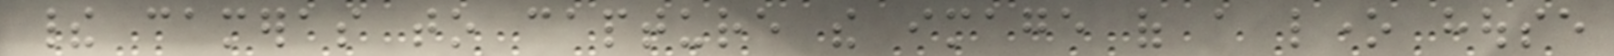their cameras to capture the image of a lone house
